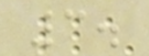3.
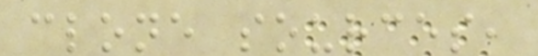clone sources,
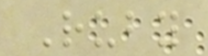Ruby
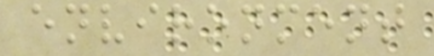environment
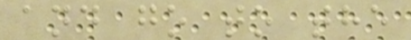and go to the
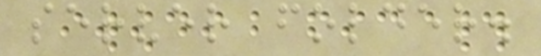server folder.
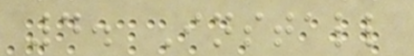4. Install
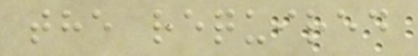the required
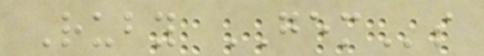Ruby GEMs
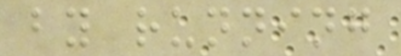by running
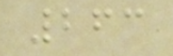263
